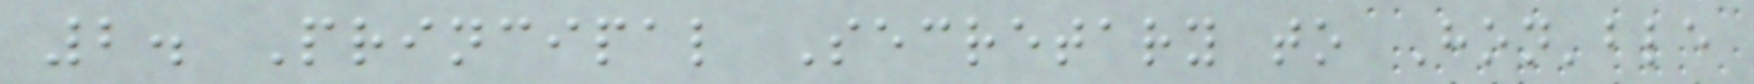2. Principal Secretary to Hon'ble
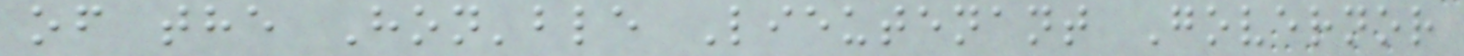of the Hon'ble Lieutenant Governor
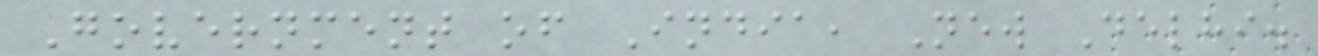Government of India, New Delhi.
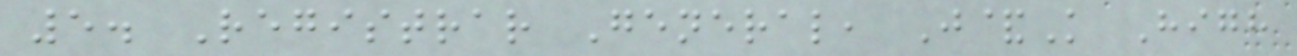5. Registrar General, J&K High
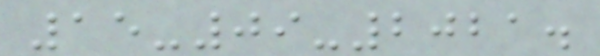15-09-2021.
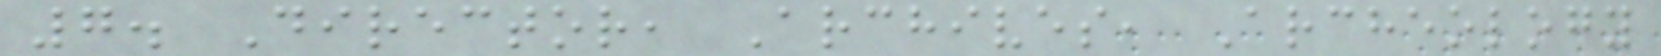7. Director, Archives, Archeology
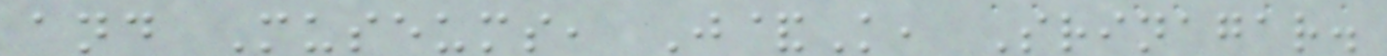and Museums, J&K, Srinagar.
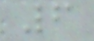6
